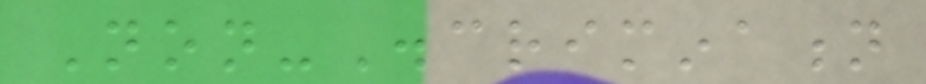Non-Discrimination
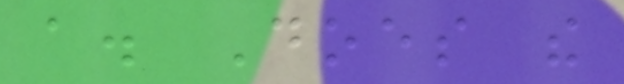a. Does the
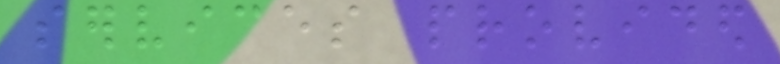services provided
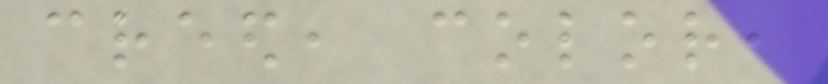creed, color,
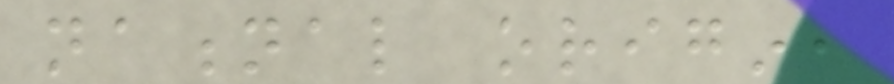national origin,
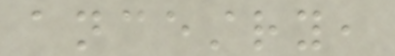ancestry,
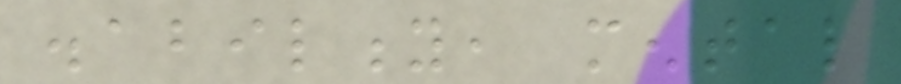disability, mental
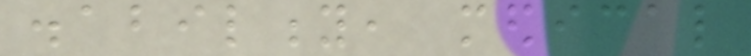disability, medical
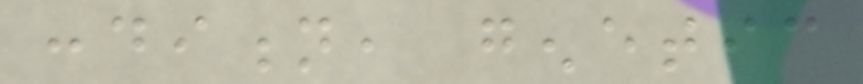condition, genetic
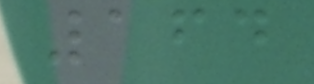164
